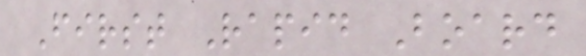First Rapid Board
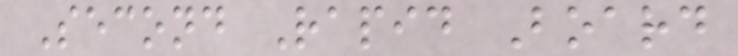Second Rapid Board
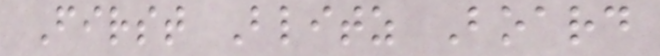First Blitz Board
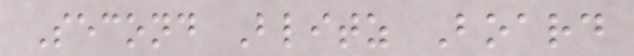Second Blitz Board
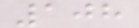108
